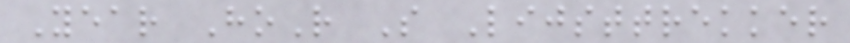Year HoR S Lijsttrekker
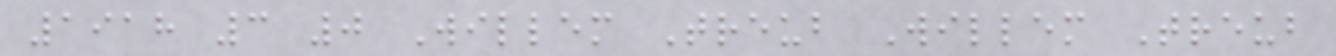1918 3 0 Willem Treub Willem Treub
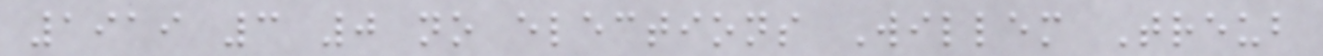1919 3 0 no elections Willem Treub
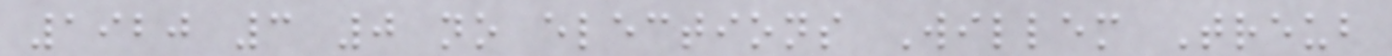1920 3 0 no elections Willem Treub
